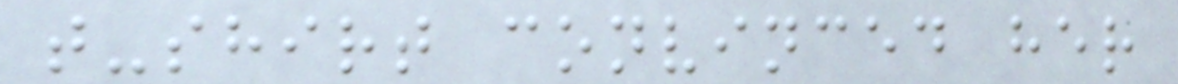t-shirt convinced her
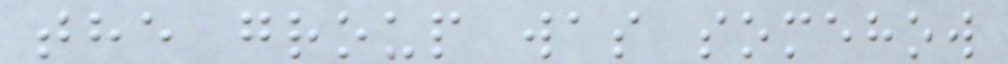the group was somehow
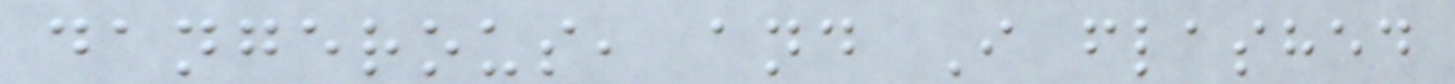dangerous, and I flashed
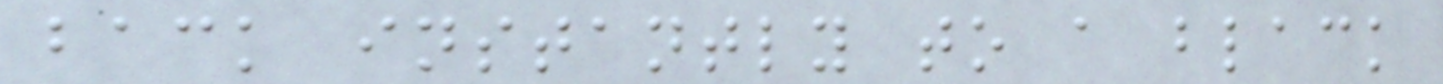back instantly to a black
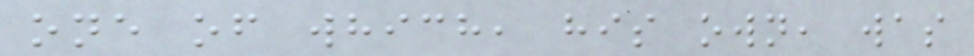one of which, his own, was
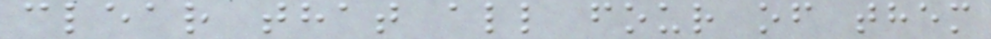clear that all four of them
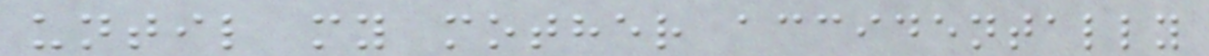until my mother accidentally
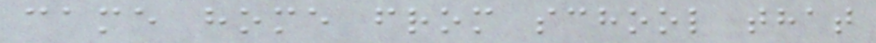came home from school that
